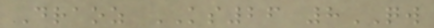Draoz KS26 8QW
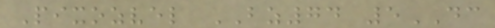Pixozvel BZ74 5DC
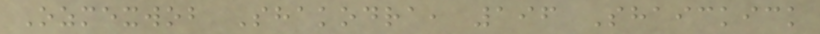Ozmexwob Shakodra, 196 Shaickick
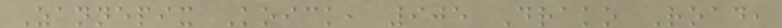Zannepix Koick, 905 Drako Road,
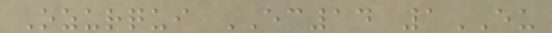Ozurqui EC14 1EU
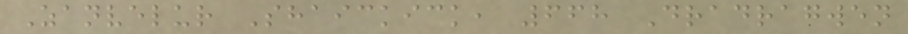Zanvelur Shaickick, 668 Dradragwen
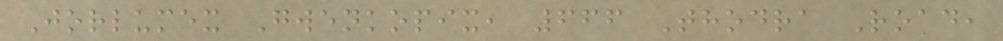Jorlumex Gwenkopix, 666 Thodra Road,
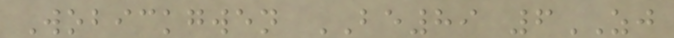Wobickgwen BE89 6ZJ
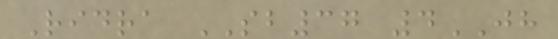Ridra SB37 4JH
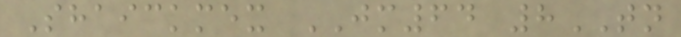Shaickmex JM64 8TN
